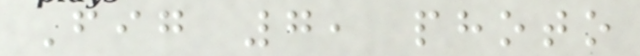Fig 7, photo
